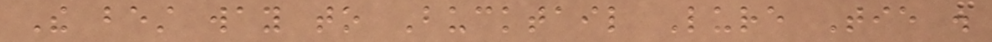The best way to Bucktail Lure Tie .
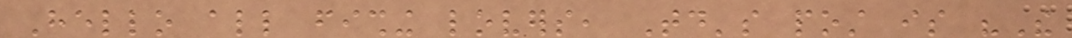Hello all fishing lovers, Today's post is "The
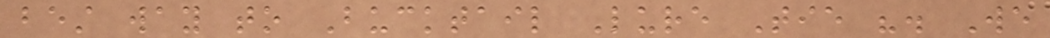best way to Bucktail Lure Tie ". We
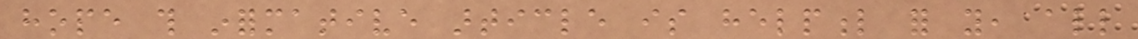hope this informative article is helpful for you, all
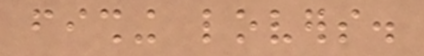fishing lovers.
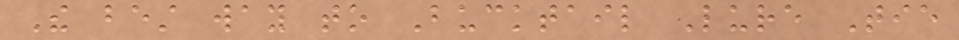The best way to Bucktail Lure Tie
